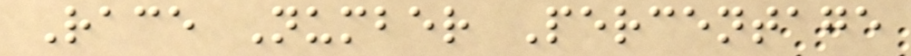Race Number Percentage
